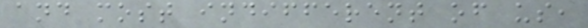and most indifferent of us,
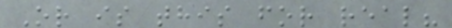Or is this for real?
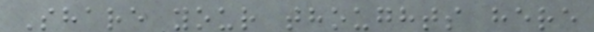Share your thoughts here
